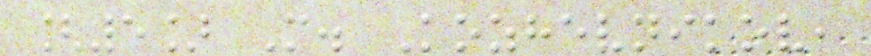[5] M. Kozhevnikov,
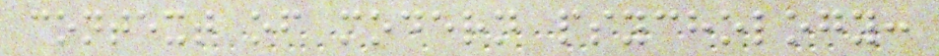context of modern psychology:
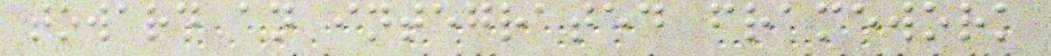toward an integrated framework
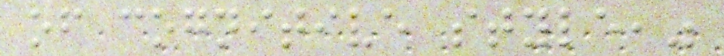of cognitive style,"
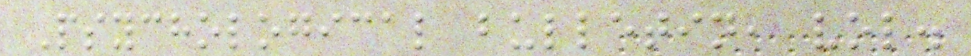Psychological bulletin, vol.
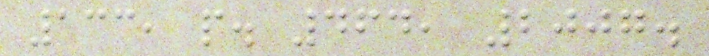133, p. 464, 2007.
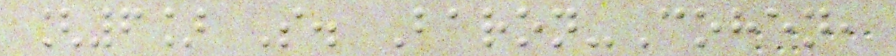[6] S. Baron-Cohen,
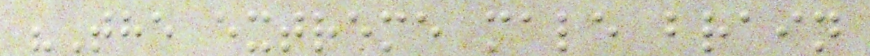"The extreme male brain
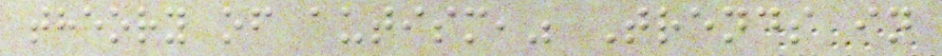theory of autism," Trends in
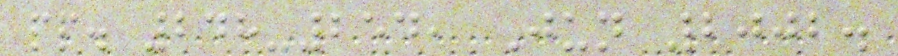pp. 248-254, Jun 2002.
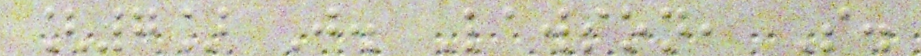[7] J. Lawson, S.
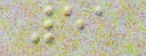51
